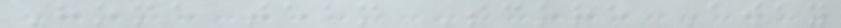Home team Score Away
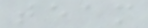team
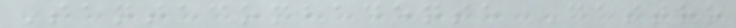Santacombadense Castro
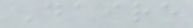Daire
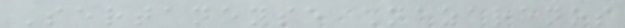Sertanense Nazarenos
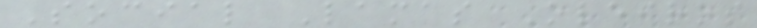Social Lamas Oleiros
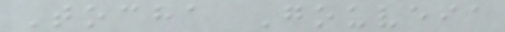Tocha Gouveia
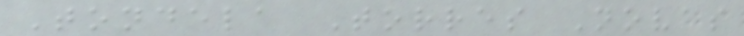Tondela Torres Novas
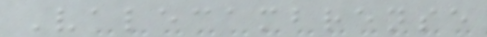Valecambrense
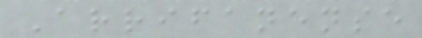Arrifanense
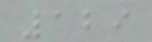129
